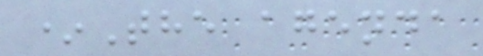*The agenda
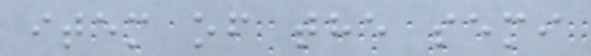item of the semi
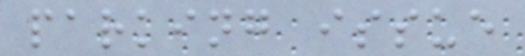parking issue
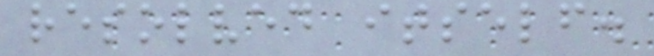resolved itself.
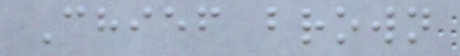Chief brown
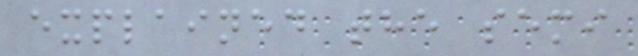explained the semi
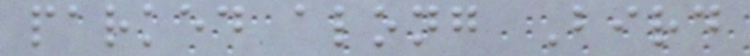parked along Bird
